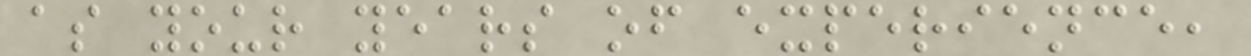as your years of experience,
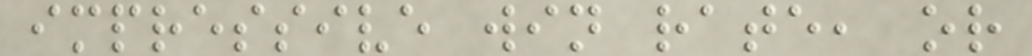impressive win rate, or
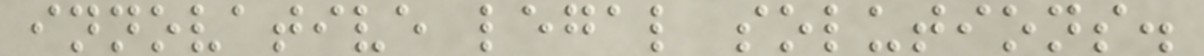innovative legal solutions.
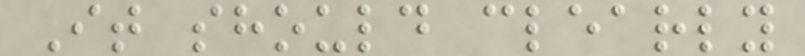It should clearly
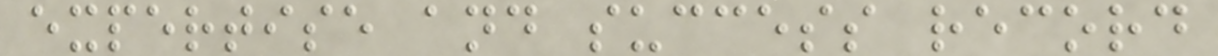expertise and success record
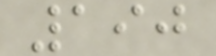190
